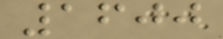1600
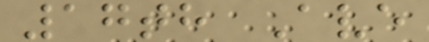17th Ave
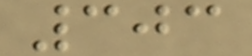303
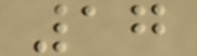17
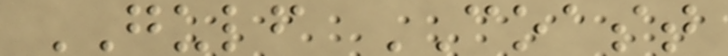GULF COAST
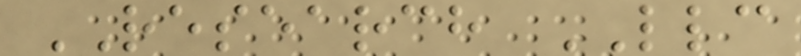RESEARCH LLC
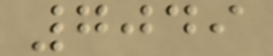7049
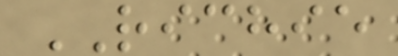RICHIE
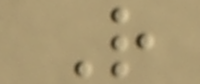R
